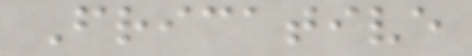Fricative
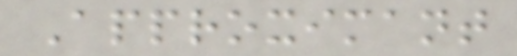Approximant
